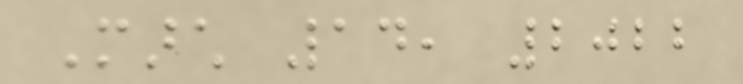March 14, 2022
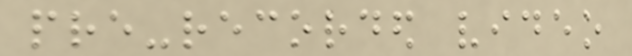pre-recorded video
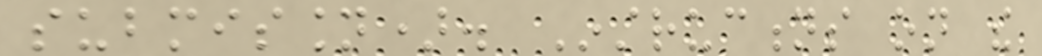submission). Instructions on the
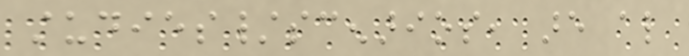studies/scenarios, are also
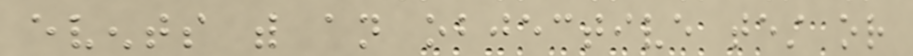events with an objective test or
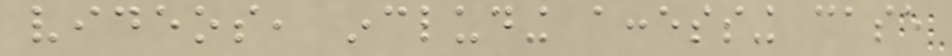videos, including accessing case
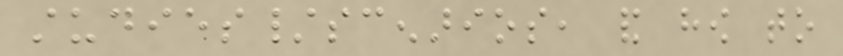studies/scenarios, and how to
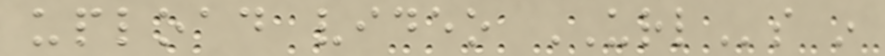upload video URLs in
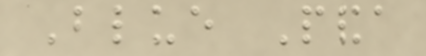Blue Panda
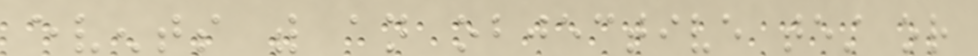events with an objective test or
